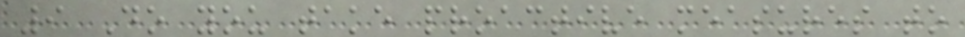9 Do you take proactive measures to
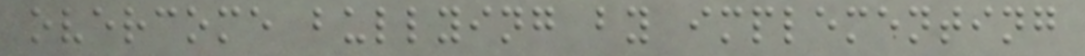overcome bullying by implementing
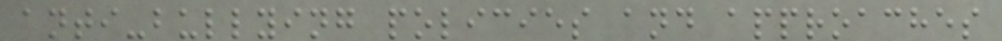anti-bullying policies and approaches
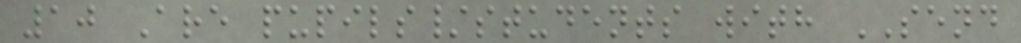10 Are pupils/students with SEND
